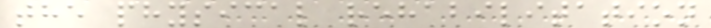the physical rehabilitation
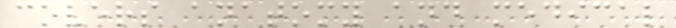covers anatomy and medical
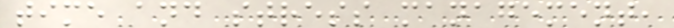time and stress management,
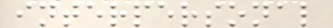interpersonal
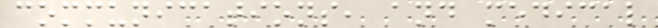communications, and medical
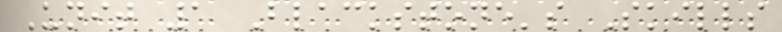Unit 1 Blackstone's Skills
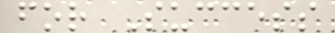for Success
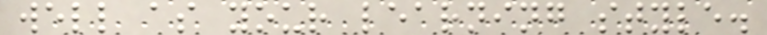well as your learning style.
